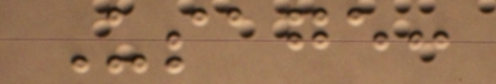Usage:
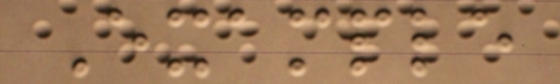Example
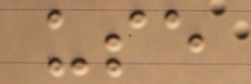use
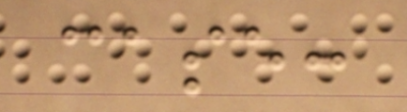case:
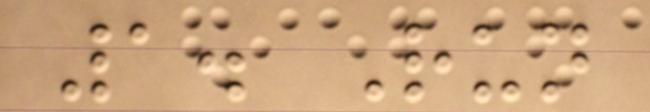1. Run
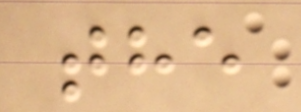the
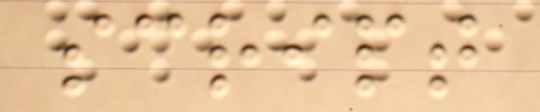script
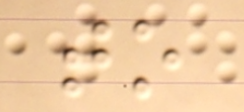to
